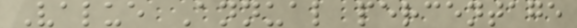Value Annual percentage
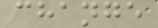change
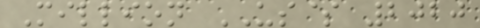Million US$ 2020
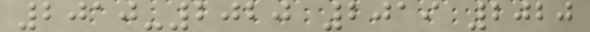2010-2020 2019 2020
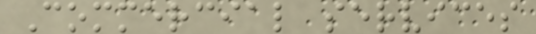Commercial services
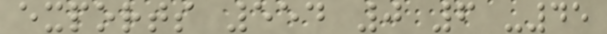exports 554 0 6 -45
